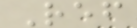Ref
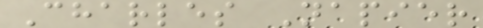Charles Napier
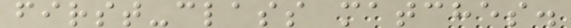first-class matches.
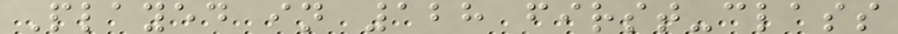Played in 128 first-class
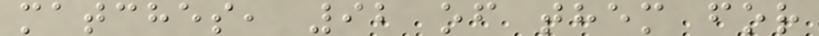matches, 92 of them for
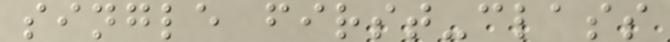single first-class
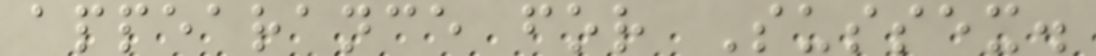appearance for Sussex.
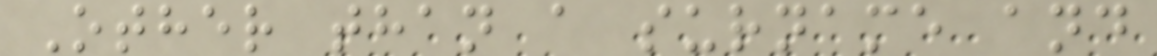Other than a surname and
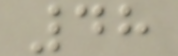48
